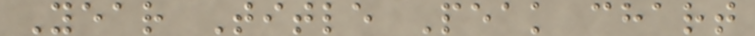Year Title Peak chart
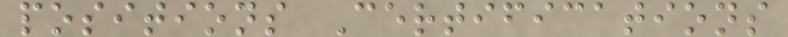positions Certifications
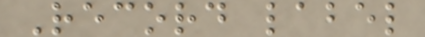Record label
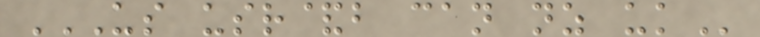US USR&B CAN NZ UK
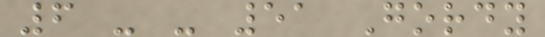6 - - 51 Gordy
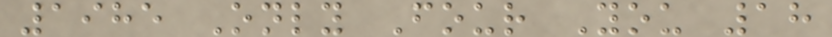1985 Only Four You 18
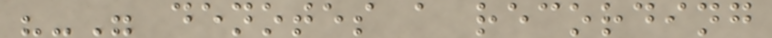"-" denotes a recording
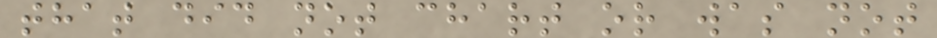that did not chart or was not
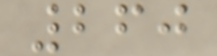260
